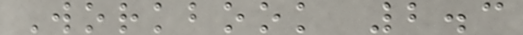Workbook 2.3
